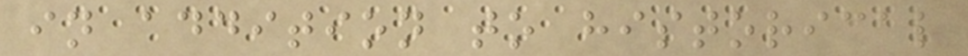in addition to historical
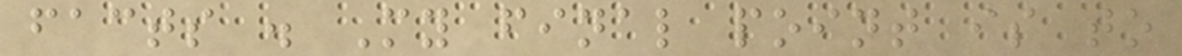facts . My final point is to
